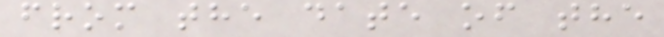from the date of the
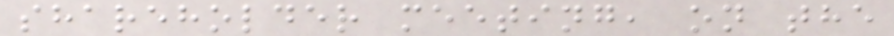shareholder meeting, on the
